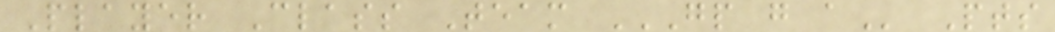Player Class Team GP G A Pts
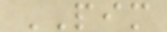PIM
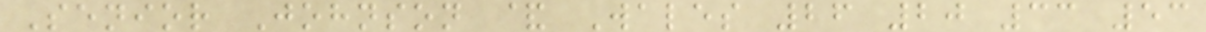Senior Johnson & Wales 26 20 33 53
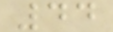44
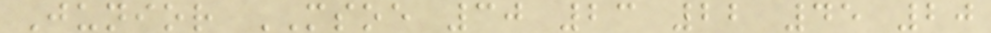Junior MSOE 30 23 22 45 20
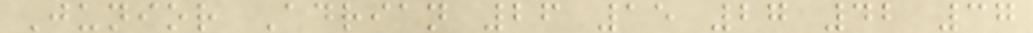Junior Adrian 26 15 27 42 37
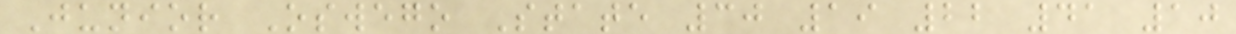Junior Oswego State 30 19 22 41 10
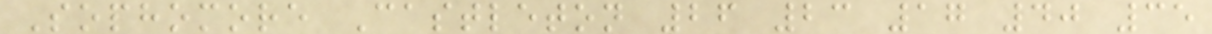Sophomore Castleton 26 23 17 40 35
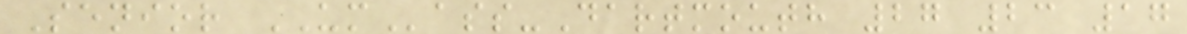Senior UMass-Dartmouth 27 23 17
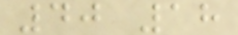40 18
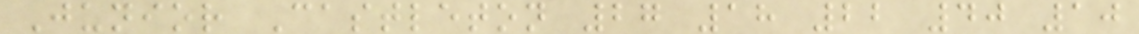Junior Castleton 27 18 22 40 10
